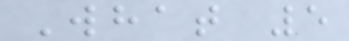What 5
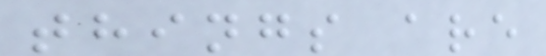things are
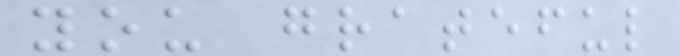you grateful
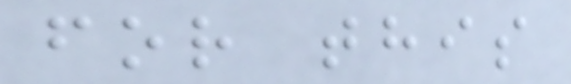for this
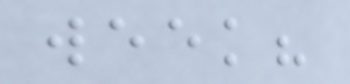week?
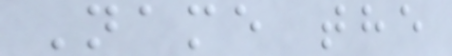Name the
